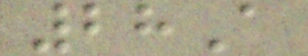28A
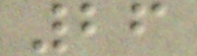26
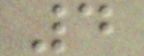4
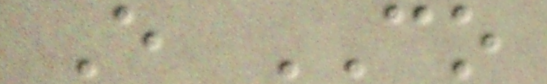E CO
